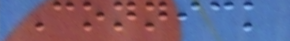Connick
